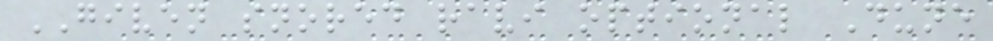GIVEN snored ravi optional Dune
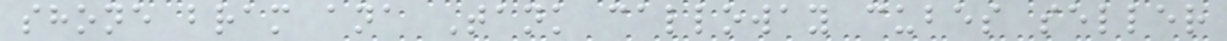shone bram ana Tank calloway cubes seller
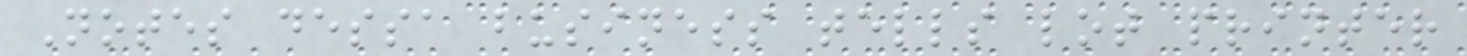Notes dessa business tells lot printer
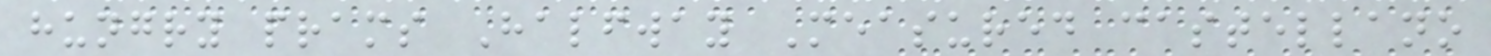hungry prams Halfway Measured castellano
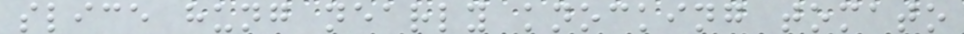slice hung nearly knocking tomato
